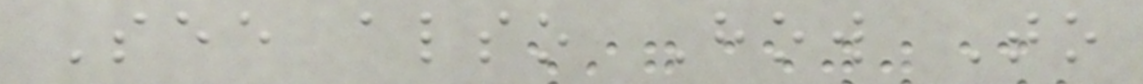See also How To
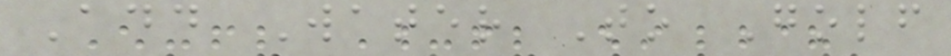Add Water To Golf
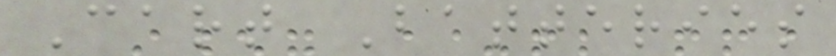Cart Batteries
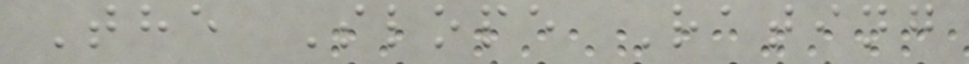The Slope Rating
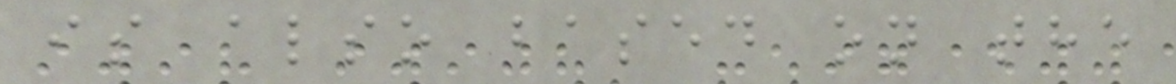is also based on the
